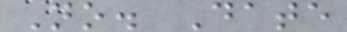No. Date
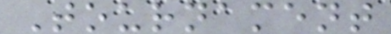Tournament
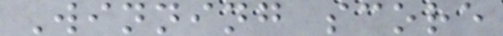Winning score
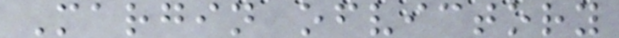Margin ofvictory
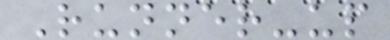Runner-up
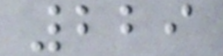229
